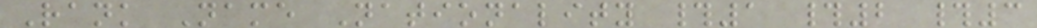Rank Name Nationality #1 #2 #3
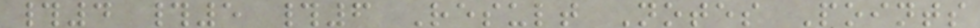#4 #5 #6 Result Notes Points
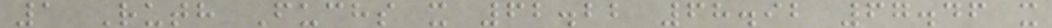1 Ruth Fuchs x 62.22 68.92 67.46 x
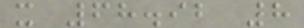x 68.92 8
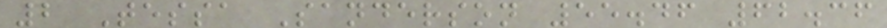2 Tessa Sanderson 55.46 62.36
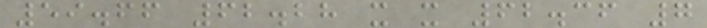59.66 62.28 x x 62.36 7
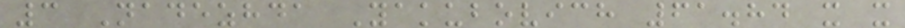3 Nadezhda Yakubovich 61.84 x x
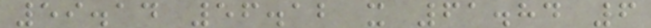59.14 56.12 x 61.84 6
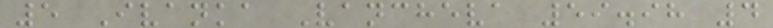5 Ivanka Vancheva 59.98 4
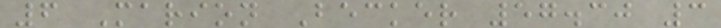6 Marion Becker 57.30 3
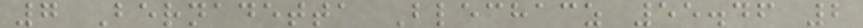7 Bernadetta Blechacz 55.46 2
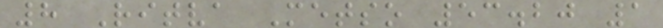8 Ritva Metso 53.20 1
